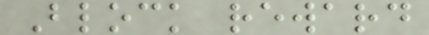Block reward
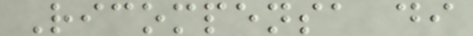Ricompensa di
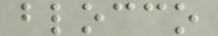blocco
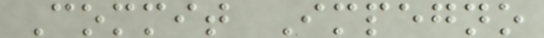Commit Impegno
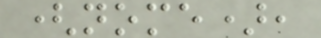(nome),
